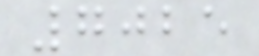7025
